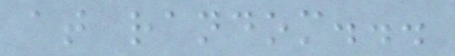at random...
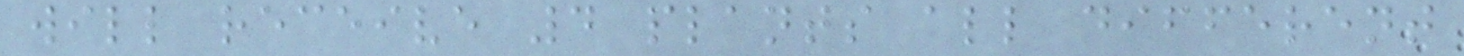will receive 4 plants all different
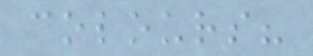colours?
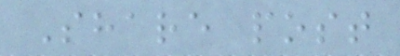Share post
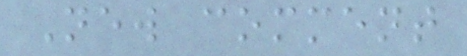New comment
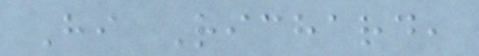Hi Richard,
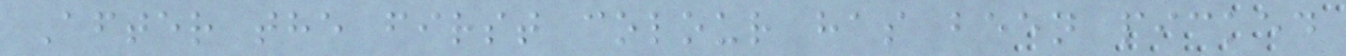After the first colour has been picked
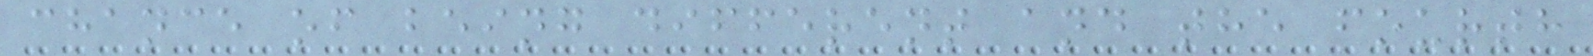chance of being different and the fourth
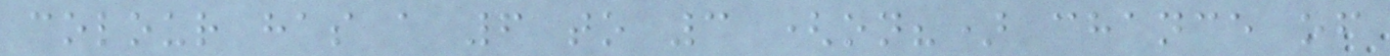colour has a 6 to 3 (on?) chance of
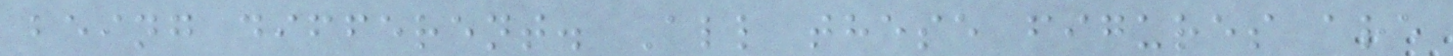being different. All these figures are
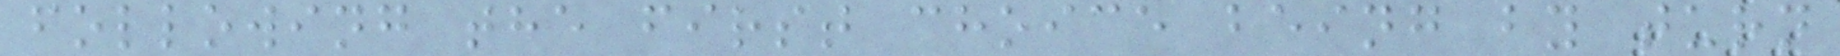following the first choice being by turn
